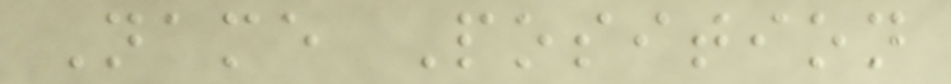Name Position
